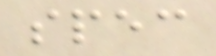spec
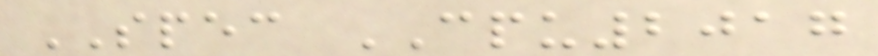SPEC CPU2017
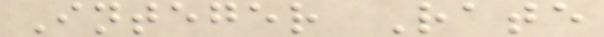Integer Rate
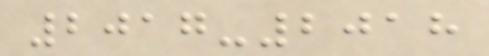2017-2018
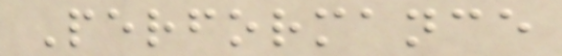Performance
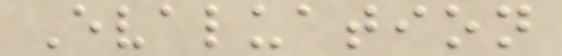Evaluation
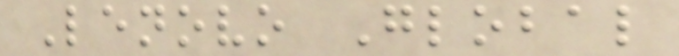Lenovo Global
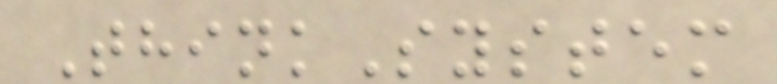ThinkSystem
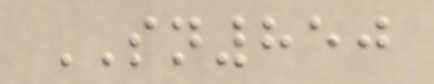SN850
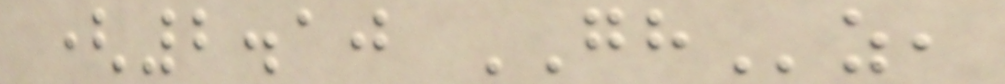(2.10 GHz,
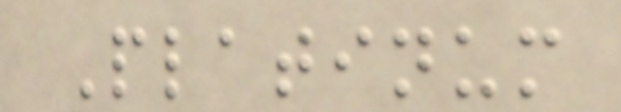Platinum
